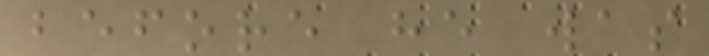before he was
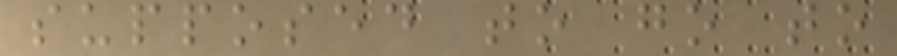supposed to go to
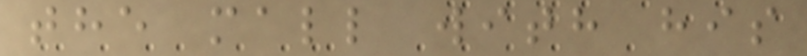the mall with his
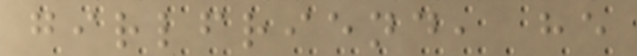girlfriend, he
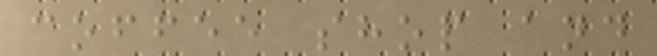coffee shop and
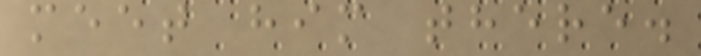meet him there.
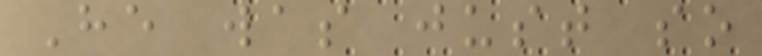He was just so
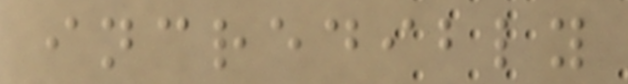incredibly
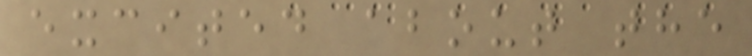excited about the
